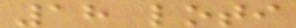18 loti
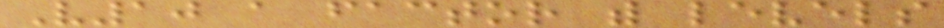V10 a factor with levels
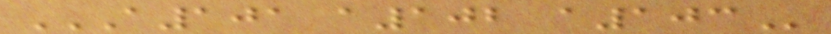A101 A102 A103
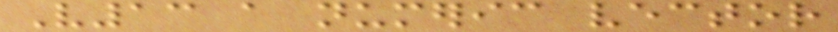V13 a numeric vector
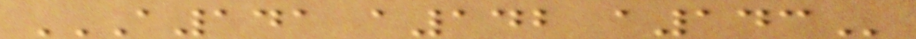A141 A142 A143
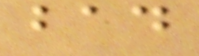bad
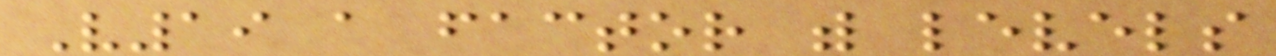V19 a factor with levels
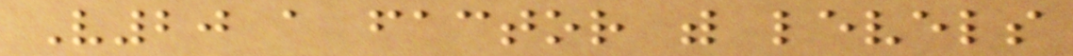V20 a factor with levels
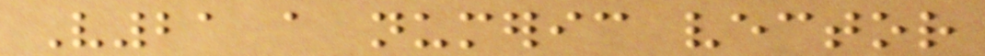V21 a numeric vector
